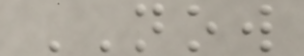NOW
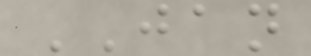JAN
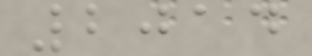2014
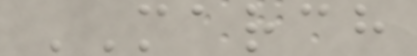MARCH
